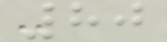80
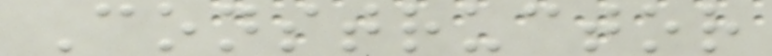Constructor
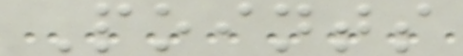Points
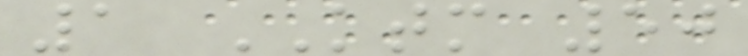1 KTM 50
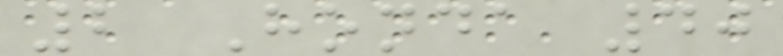2 Honda 40
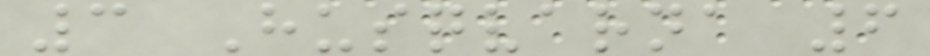3 Husqvarna 6
